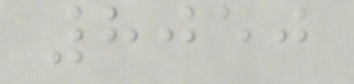8050
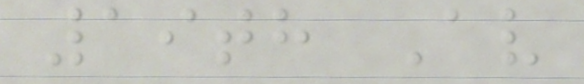19th Av
